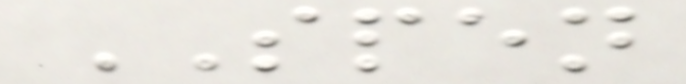SPEN
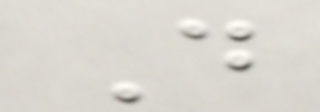D
